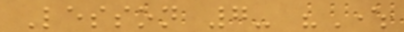Lesson 7- "Where
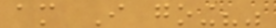am I going?"
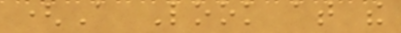(A Look at the
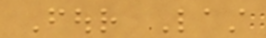Four Last
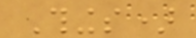Things)
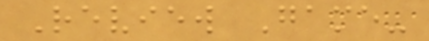Review Game-
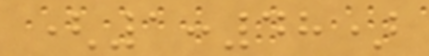(1:48)
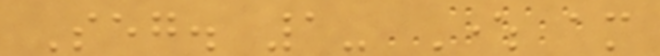Seg. 1- Where am
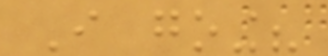I going?
